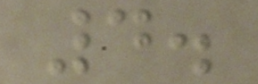4.
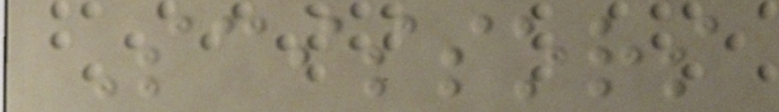Scissors
